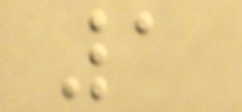1
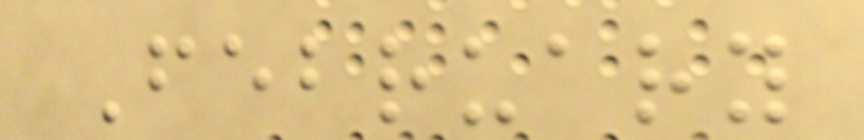February
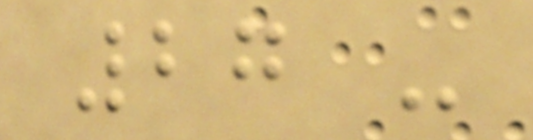27 -
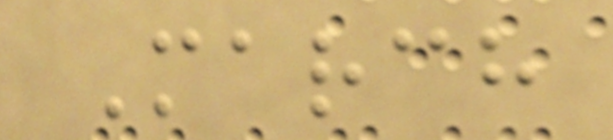March
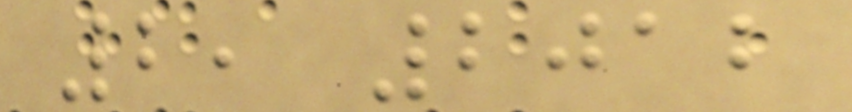2, 2012
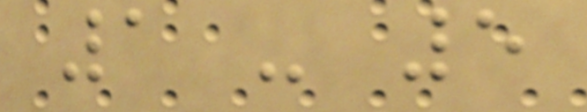1 - 5
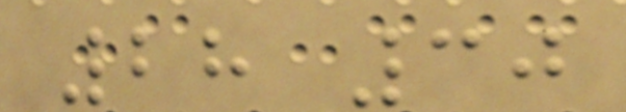28 30
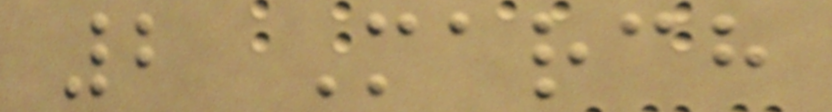2 March
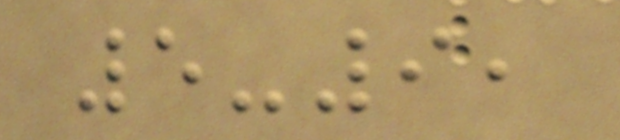5-9,
